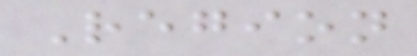Region
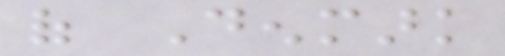of Denmark
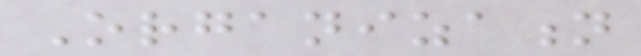Organization
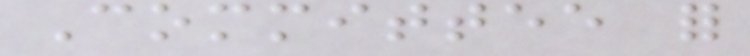Committee for
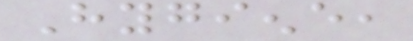Hygiene,
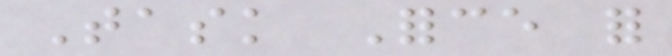Task Force for
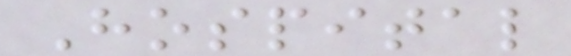Hospital
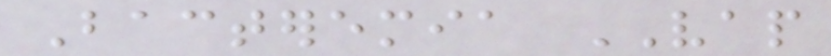Bacteremia VAP
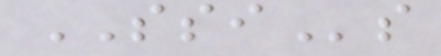SSIs
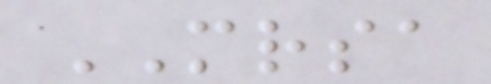MRSA
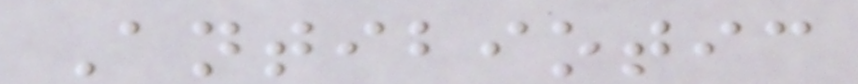Antibiotic
